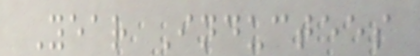Year Inductees
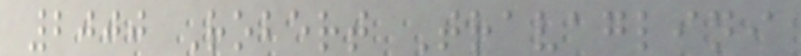2000 Robert Travaglini
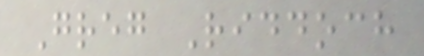Greg Riddoch
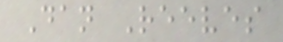Dan Reeves
